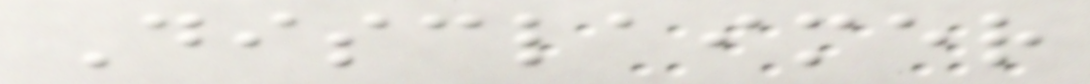Disclaimer
